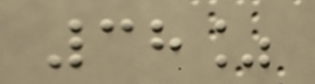38%
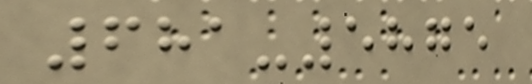681-5875
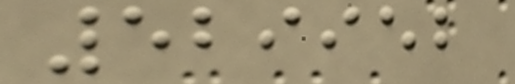529952
